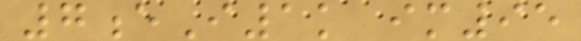7eI1k im95
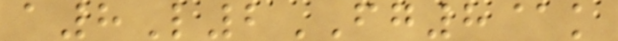a8L2FG8@k
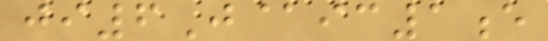ji6J@ic1e
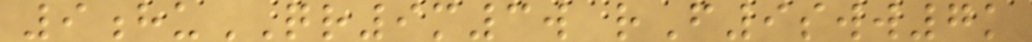9huQR9m3w rF9sww7k
